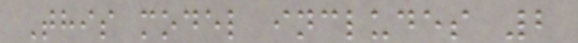This model includes 2
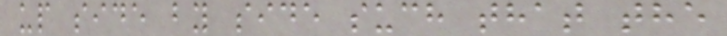up side by side such that the
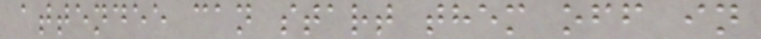attendee can start them off in
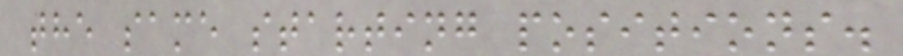the same starting positions.
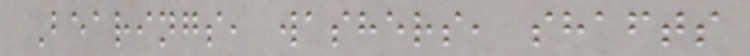Bearings, washers, shafts
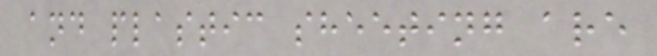and plastic sheeting are
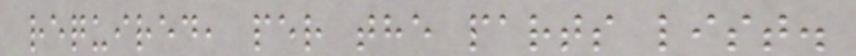required, per the parts list.
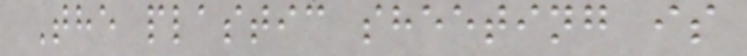The plastic sheeting is
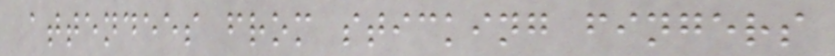attendees from sticking fingers
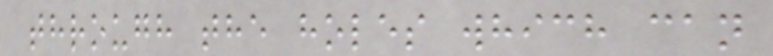through the holes which can
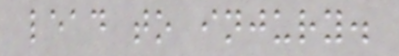lead to injury.
